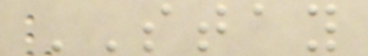STAY
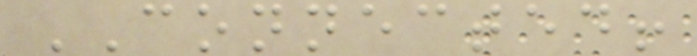CONNECTED!
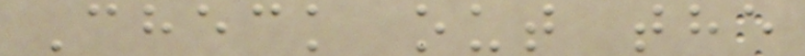Check out the
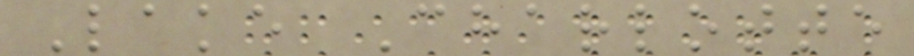Lake Charlotte
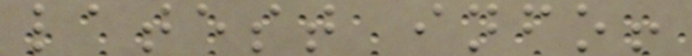latest info!
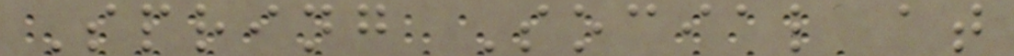Spring Social at
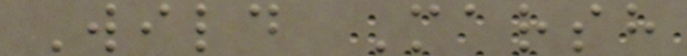Wild Marsh
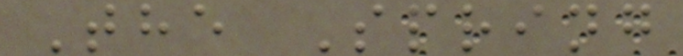The Spring
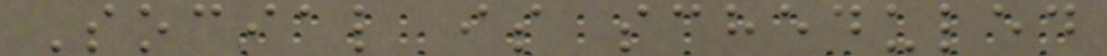Social is scheduled
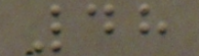48
